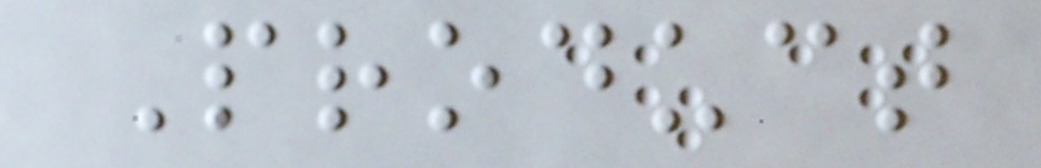Product
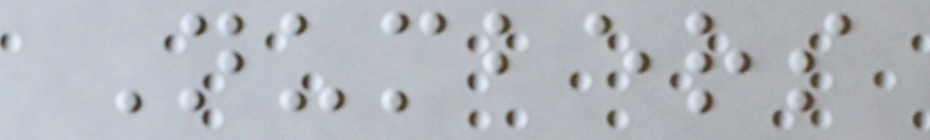Numbers
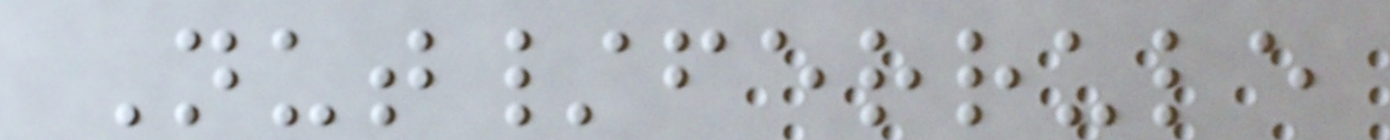Nut/ferrule
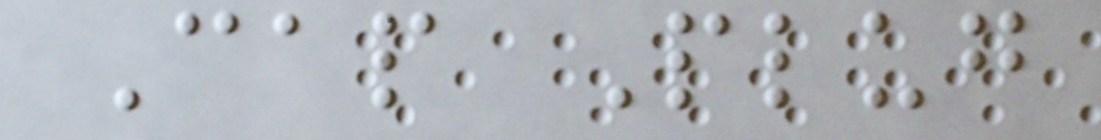Cap Plug
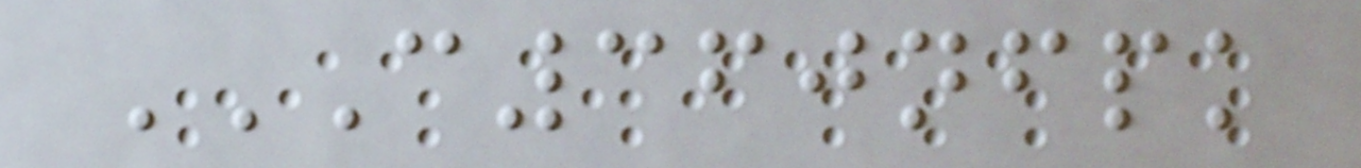C360NFPK
